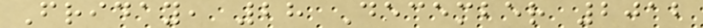Friday, 28 December 2012
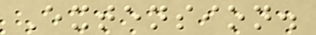Extension.
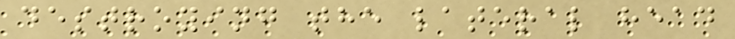destroying the lateral head
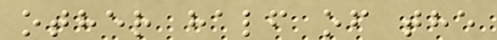other half of the
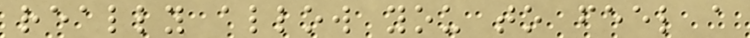really allow you to feel a
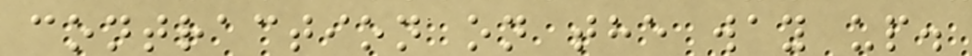contraction on the way up.
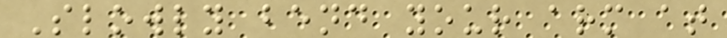Slowly bend your arm at
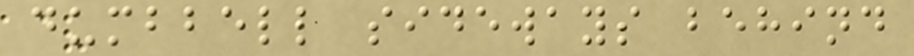dumbbell sideways behind
